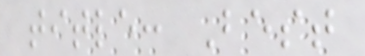title: Best
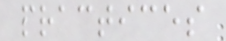practices
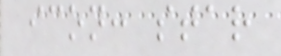icon: star
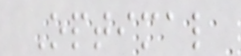Optimal
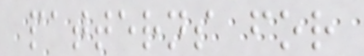patterns for
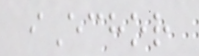iEchor
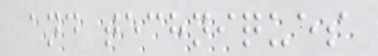and techniques
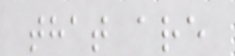that are
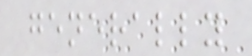generally
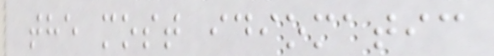the most idiomatic
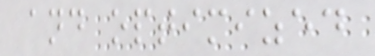and optimized
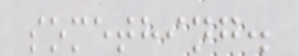something.
